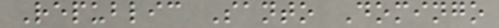Republic Santo Domingo
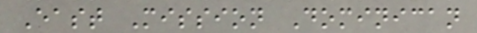East Mission Dominican
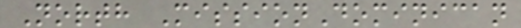North MissionDominican
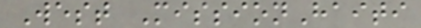West MissionHaiti
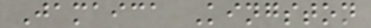Jamaica Kingston
